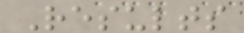Results
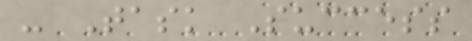- Task Success
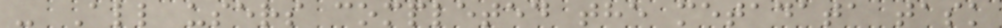- All users completed the metadata task
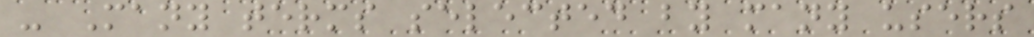- Many terms selected by many users
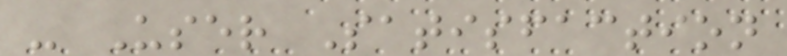- User Satisfaction
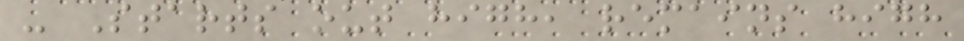- Starts out high, remains high
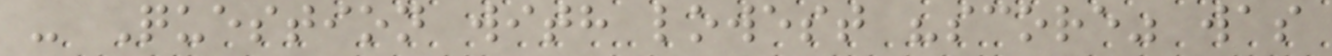- Question with lowest "score" was
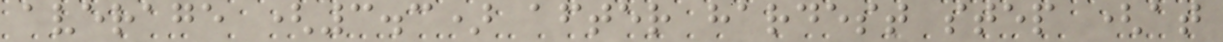average (3.3) after hardest step (at
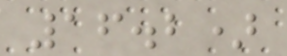16.2)
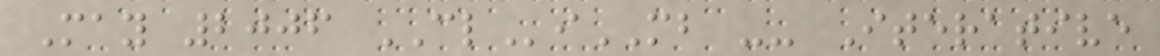May 2006 CLiMB -- Iterative
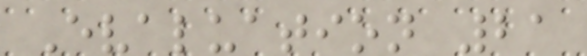Evaluation 21
